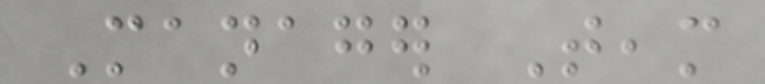Manager Team
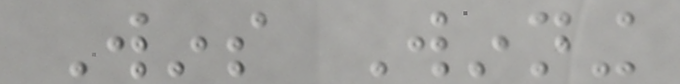Wins Winning
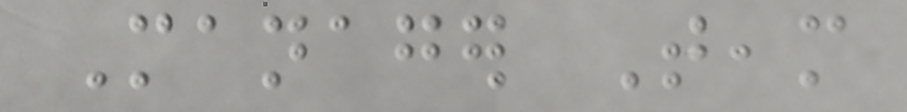Manager Team
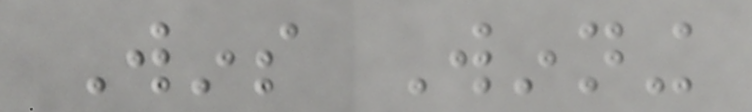Wins Winning
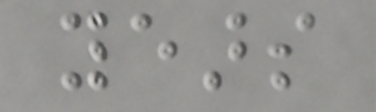years
